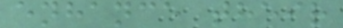enhance their
